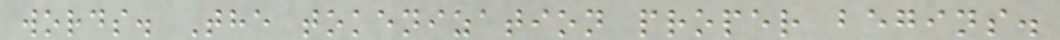words. The tokenization proper begins.
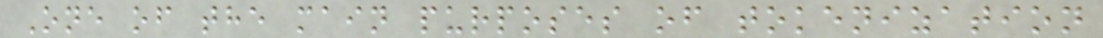One of the main purposes of tokenization
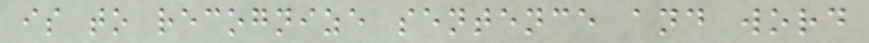is to recognize sentence and word
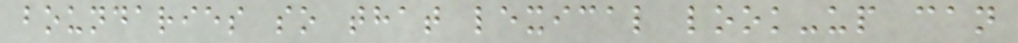boundaries so that lexical look-up can
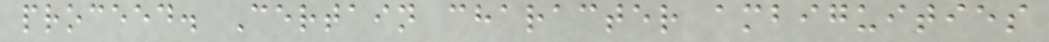proceed. Certain character ambiguities
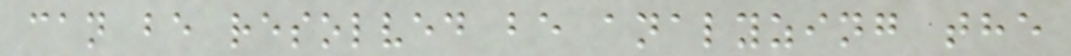can be resolved be analyzing the
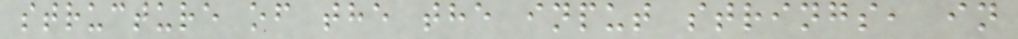structure of the the input strings, in
